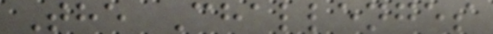The Challenges
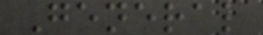General
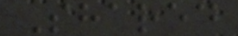Shared
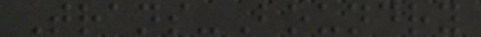Trans-Boundry
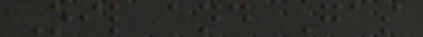Oil and Gas
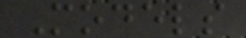Models
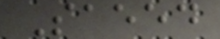Saeed
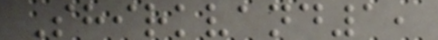Shirkvand1,
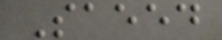Saeed
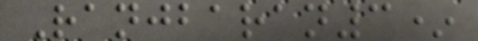Ranjbaran3*
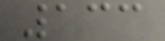133
